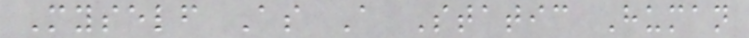Myself As A Static Human
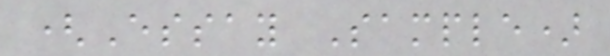(Essay Sample)
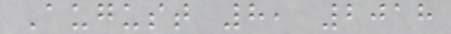August 8, 2018
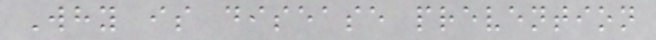Why is disease prevention
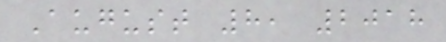August 8, 2018
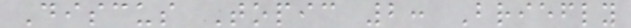Discus Topic 2: Briefly
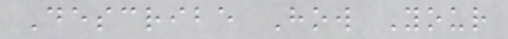Describe How Your
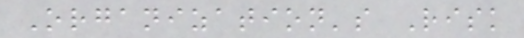Organization's Risk
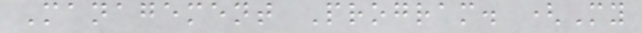Management Program. (My
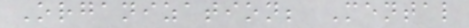Organization; Mental
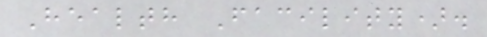Health Facility).
